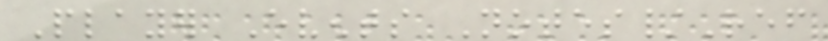Player Events Notes/Ref
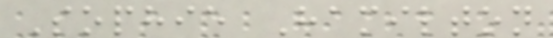Sophie Hamilton
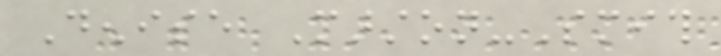Denise Marston-Smith
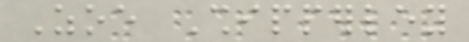Zoe Shipperley
